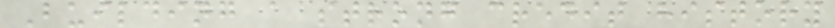Building a strong credit history
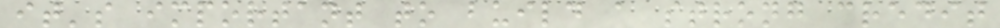it's important to build a strong credit
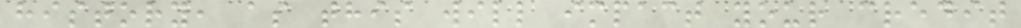history, as this will impact your credit
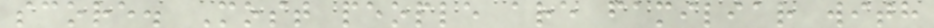score. Most people are familiar with
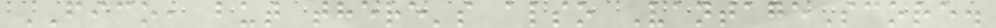FICO, but there's also VantageScore.
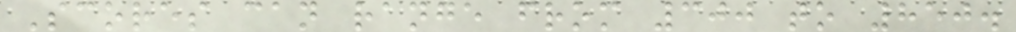Scores can range from 300 to 850.
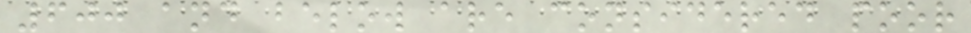600 and below are considered poor
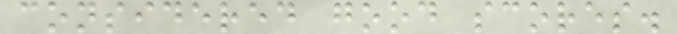considered good scores.
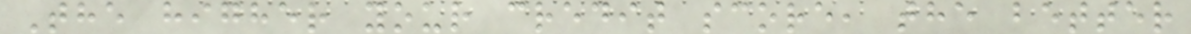The higher your credit score, the better
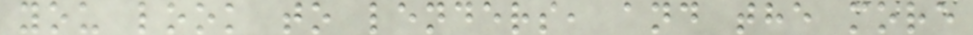you look to lenders, and the more
